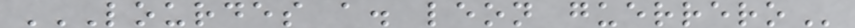LOURDES A. LEON GUERRERO
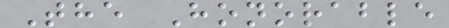The Honorable
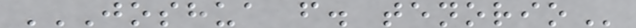JOSHUA F. TENORIO
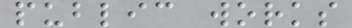public works
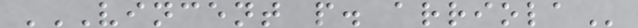VINCENT P. ARRIOLA
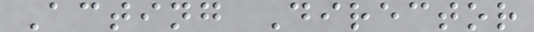Acting Director
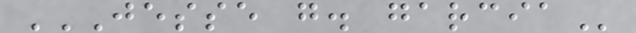JESSE G. GARCIA
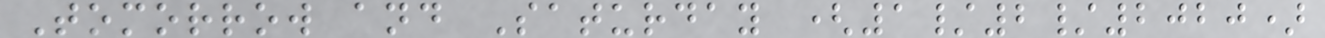Tomorrow and Saturday (1/2/2020)
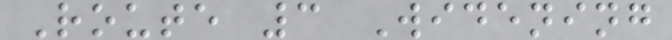Route 3 Widening
